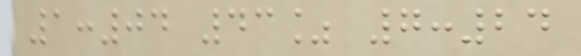1:04 43% 7:24
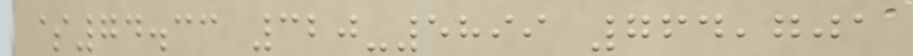$74.33 320-5899 764,701
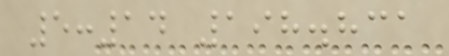5:14 198.831
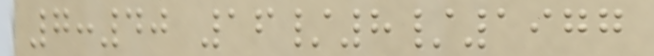7:40 16/8/1977
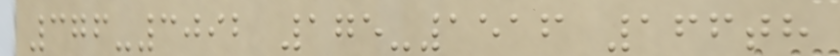376-3092 175-1516 166th
